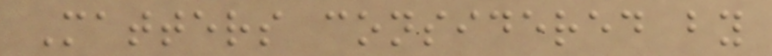Matters considered by
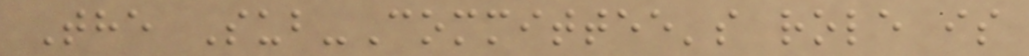The Sub-Committee's role is
